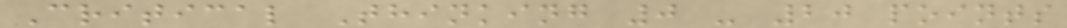Critical Thinking 0 - 20 points
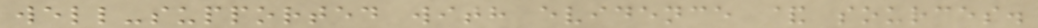well-supported with evidence & sources.
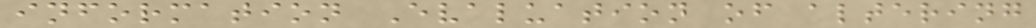information Evaluation of altering
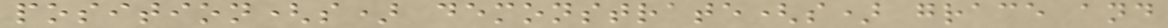position(s) demonstrate(s) grace and
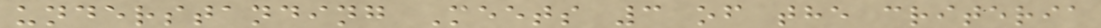understanding Meets 3 of the criteria
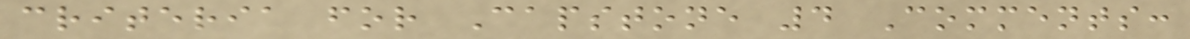criteria for Capstone 4 Comments:
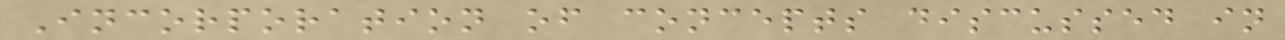Incorporation of concepts discussed in
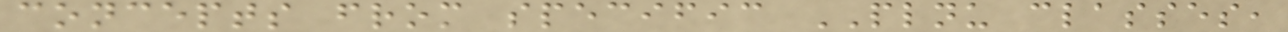concepts from specific PLNU classes,
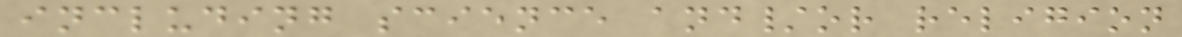including science and/or religion
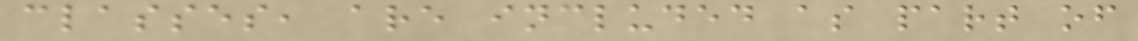classes, are included as part of
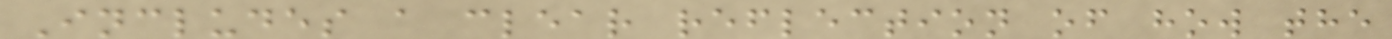Includes a clear reflection of how the
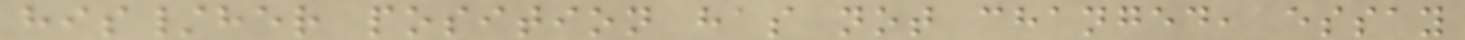his/her position has not changed, essay
